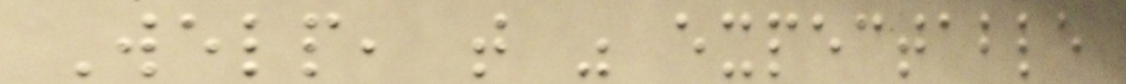Welp, that was expectable
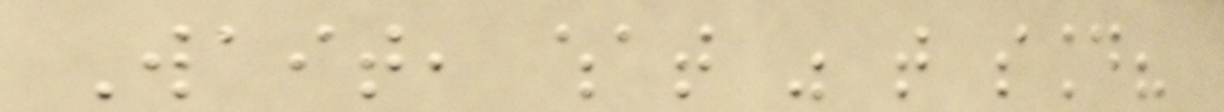Wait, what was that sound?
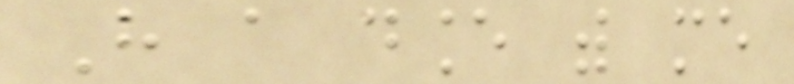Have a dance with me
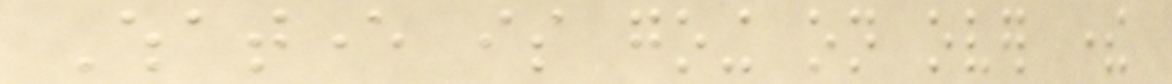Whatever is going on over there
